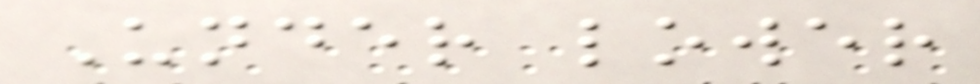Under lower
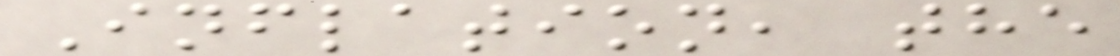Inflation, the
